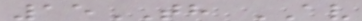15TH AV
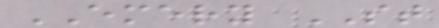EMERY ST
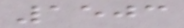1503
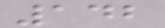142
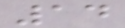14
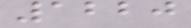1220
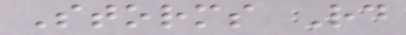Storms Rd
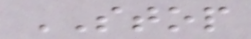STOP
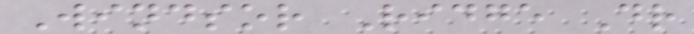Windsor Ridge Dr
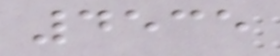4535
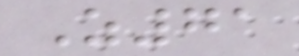Z71
